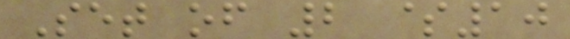Set of 2 $10
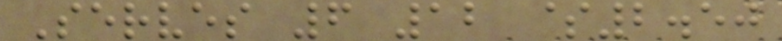Serves 6 12 $2.50
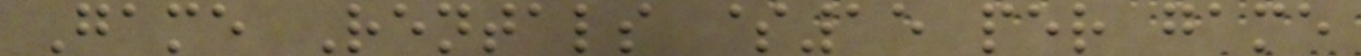Game Rentals $15 per game
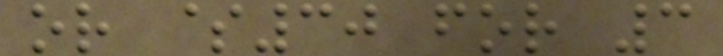or $30 for 3
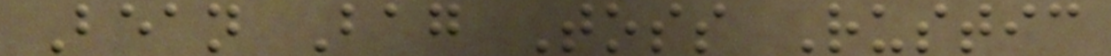Bean Bag Toss Rustic
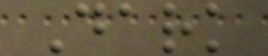Dark
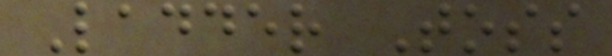Ladder Toss
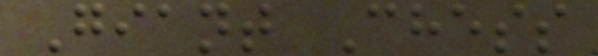Giant Chess
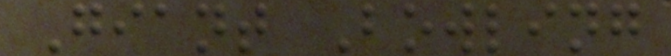Giant Bowling
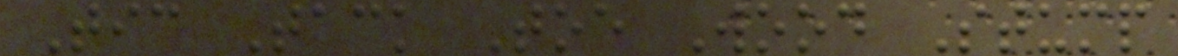Tic Tack Toe Wood Stump
